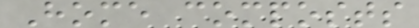Home composts
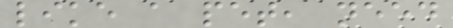like a pet, need
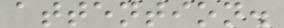attention.
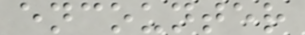encounter
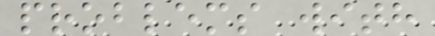problems with
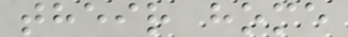their home
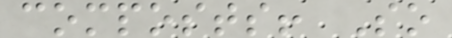composts! So
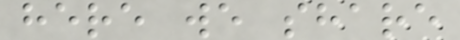here we share
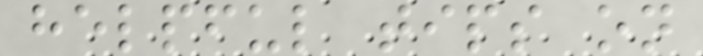helpful tips on
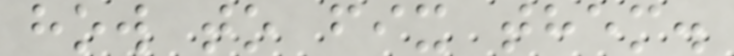how to fix them.
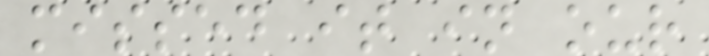missed it in our
